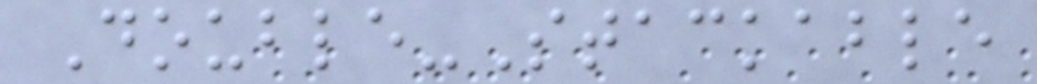Double-Stackable
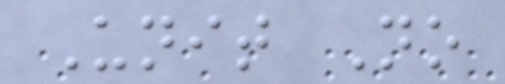Unit No
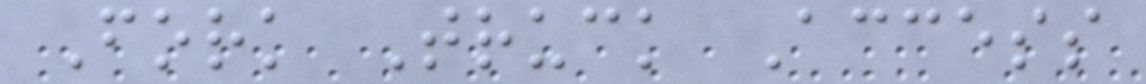Fork Truck Access
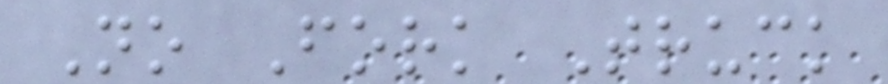No Fork Truck
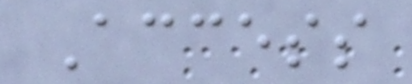Access
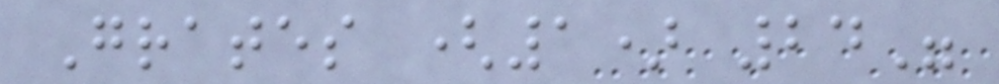Grates (1) 24"
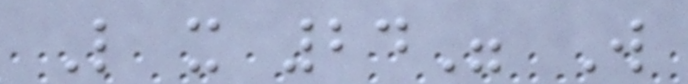L x 24" W
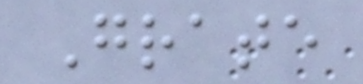Grate
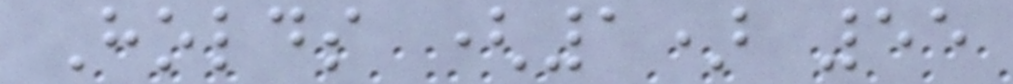Holds (1) 55
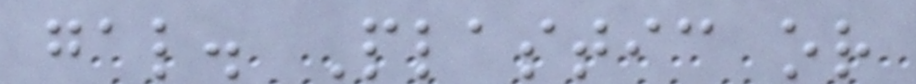gal. Plastic or
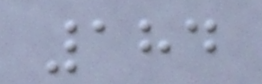184
